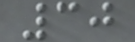30
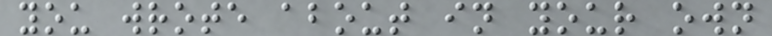you wrote about in your own
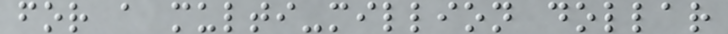for a multi-million dollar
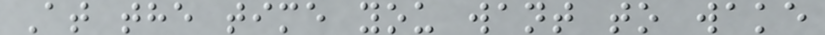At the time you want to wake
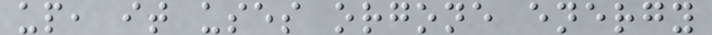up, it uses orgone energy
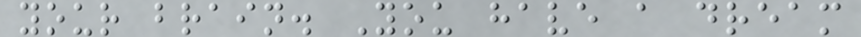your brain. You have a dream
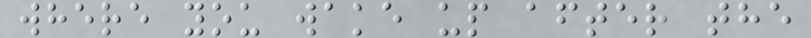where you wake up after the
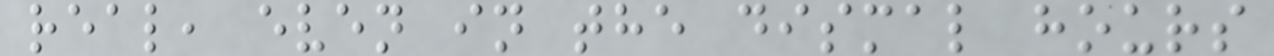real, even in the dismal hours
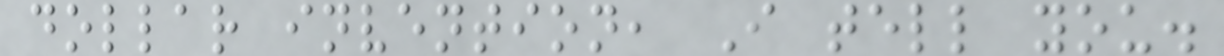dollar invention, I tell you.
